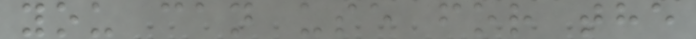you can use for the
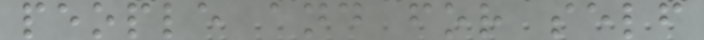people and for self
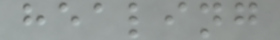healing
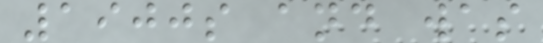1900s and was
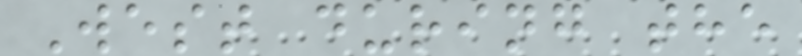West during the
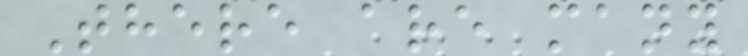There are many
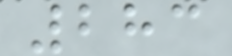283
